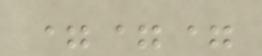===
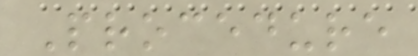Procedure
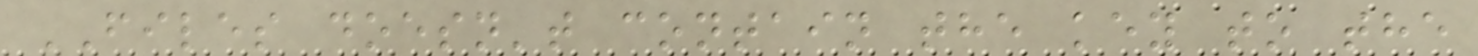FILES doesn't contain the key to the
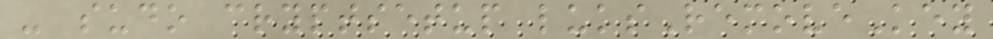- sudo cryptsetup luksRemoveKey
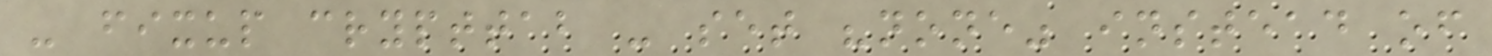- fixup crypttab - set "none" instead of
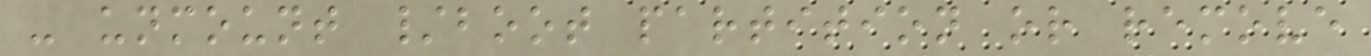- unmount /boot partition or remove
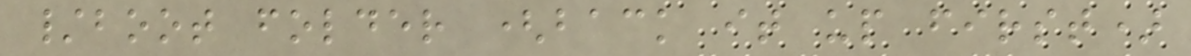/boot folder (back it up first)
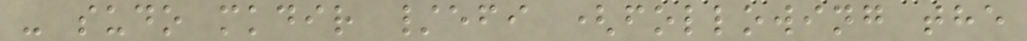- sudo mkdir /efi (following the
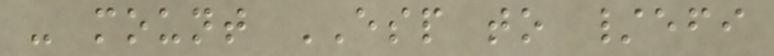- mount ESP to /efi
